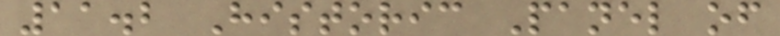11.2 Historic Panel of
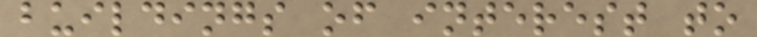buildings of interest to
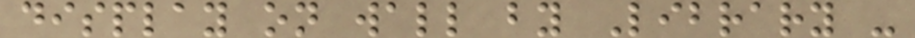display on wall by Library -
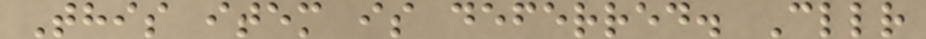This item is deferred. Cllr
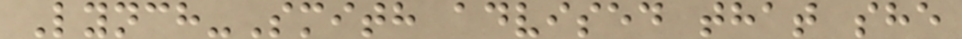Lynch-Smith advised that she
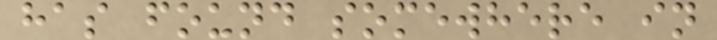has found somewhere in
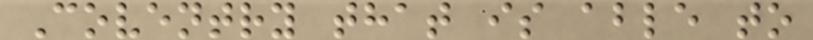Coventry that is able to
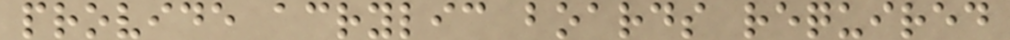provide acrylic boards required
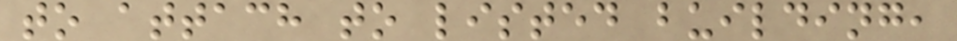to attach to listed building,
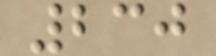230
